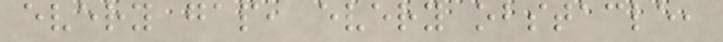every gap, every obstacle,
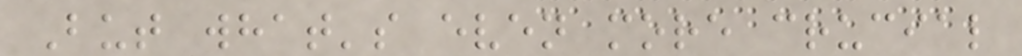But what's even more crucial
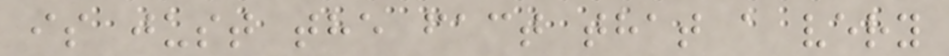is just the fact that a very
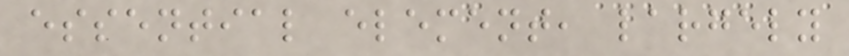essential element, largely
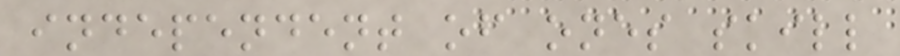independent of ones skill
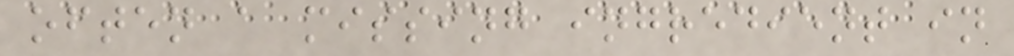often a missing ingredient in
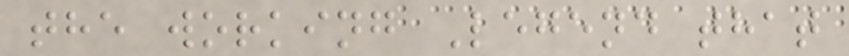the working Legend that
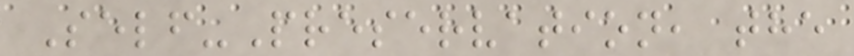Self-Preservation, the
